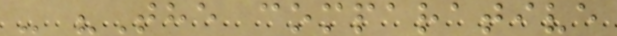- "The comparative
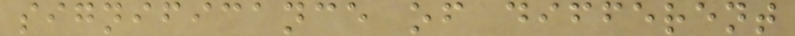significance of different
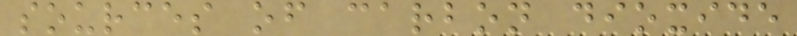sources of carbon dioxide
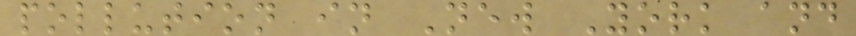pollution in New York and
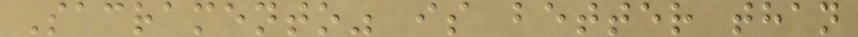Sacramento" is better than
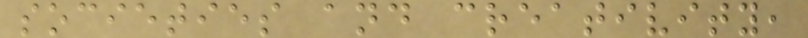societies and creativity,
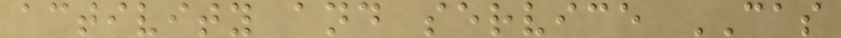activity and service CAS
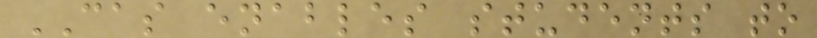CAS enables students to
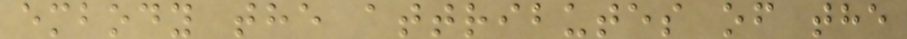embody the attributes of the
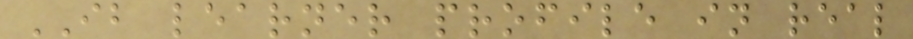IB learner profile in real
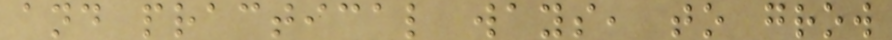and practical ways, to grow
